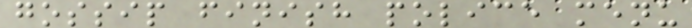gossip finish police menu
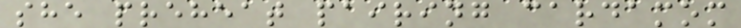she preheat pairing cardamom
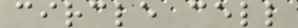circle cell
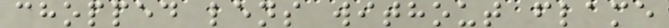chopped lens without flame
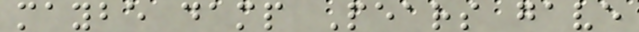maybe damp Pears gave
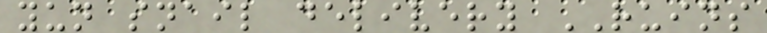yun snail delivery RUINS
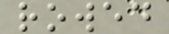rowed
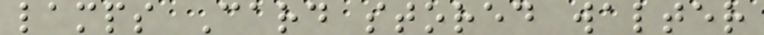lamps Card stored walter
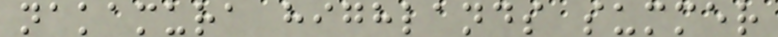nakamura highlands summer
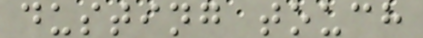dusting touch
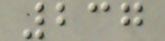237
